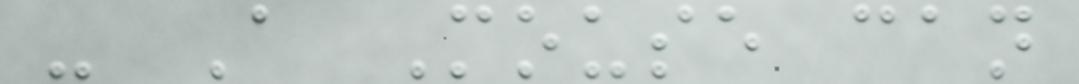- A Mouse can
